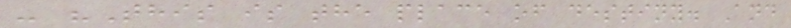- "This is the place of destiny. And
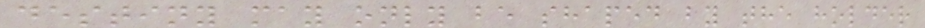destiny may only be shaped by the holder
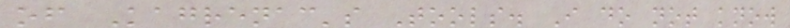of Kagrenac's Tools. I do not know
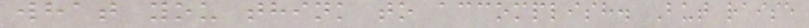what you think to accomplish. But raise
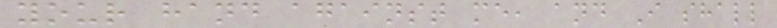your hand against me, and I shall
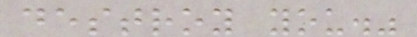destroy you."
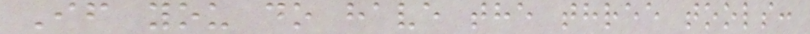If you do have the three tools:
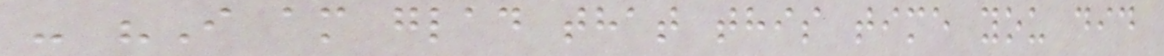- "I am glad that this time you did
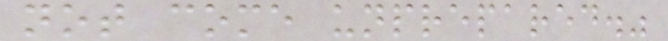not come unprepared."
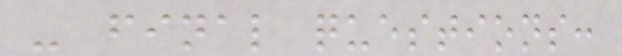- final questions:
